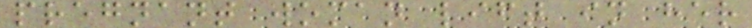pregnant woman lift in her
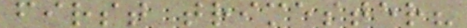first trimester?
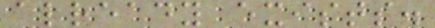already exists.
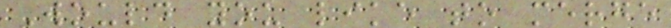Would you like to merge
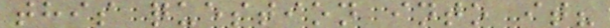this question into it?
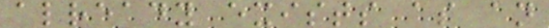already exists as an
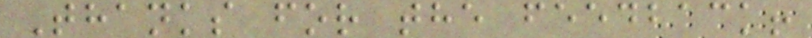Thanks for the feedback!
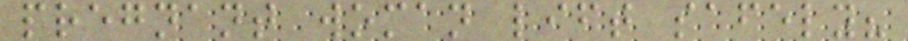pregnant woman lift safely?
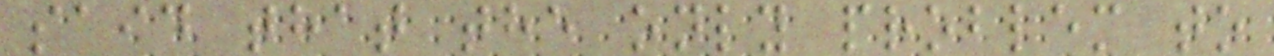said that the only problem to
